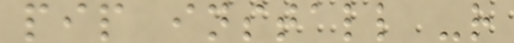pip install -r
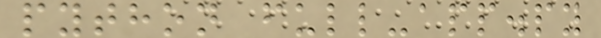python full-app.py
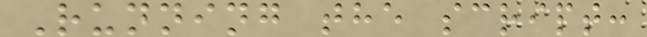Running the script:
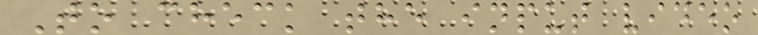To check the input video
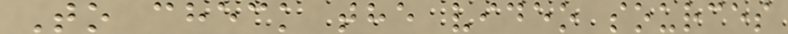To check the video sources
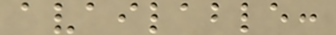available:
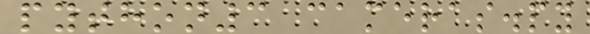python3 cameras.py
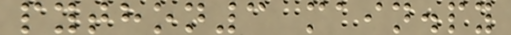python3 main.py
